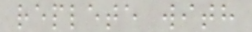replete with
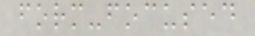form-focused
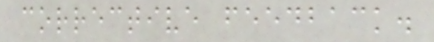corrective feedback.
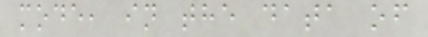mode, in the data of
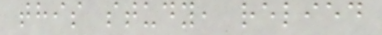this study, relied
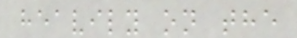heavily on the
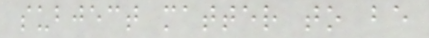subject matter to be
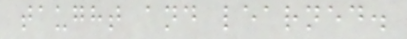taught and learned.
